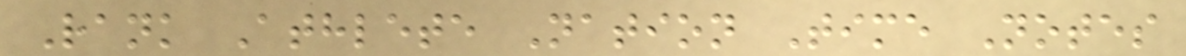Rank Athlete Nation Time Notes
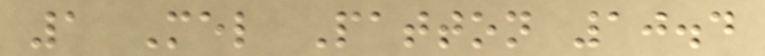1 Mel Patton 10.4
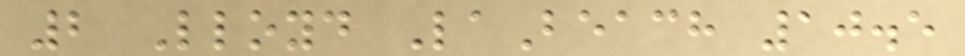2 Lloyd LaBeach 10.5
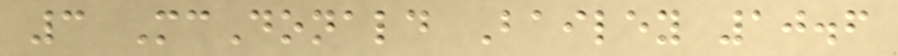3 McDonald Bailey 10.6
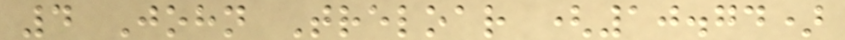4 John Treloar (10.74)
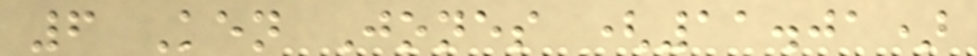6 Ken Jones (11.01)
